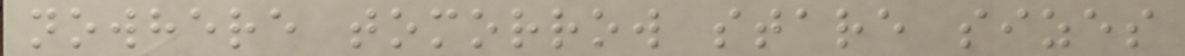nowhere tomorrow stare sizes
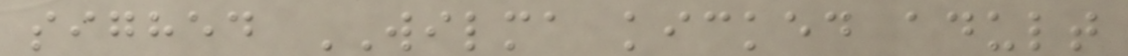sighed WILMA kicked adult
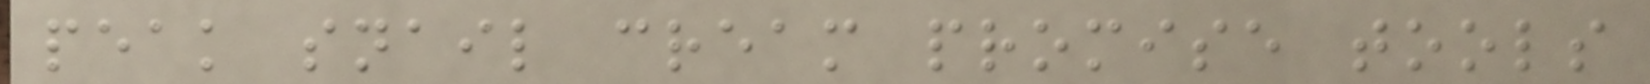peak snail cream promise tools
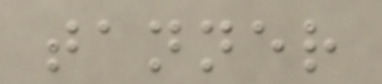tanner
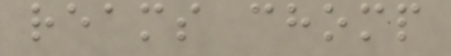reams chomp
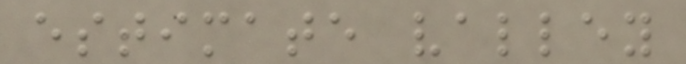estimate valley
